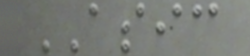ASIC
